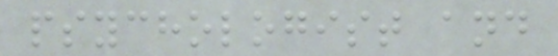psychologist and
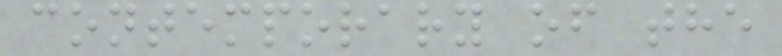contemporary of the
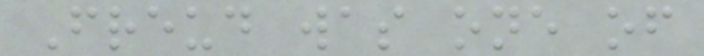Freud was one of
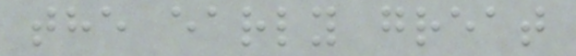the early great
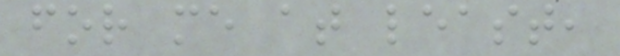for me at least,
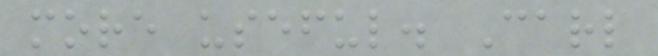more useful. Carl
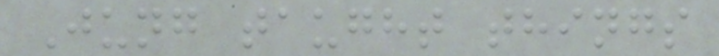Jung taught things
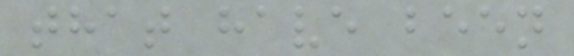that have been
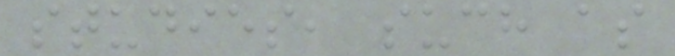studies, such as
